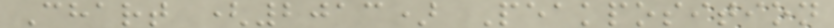Chart (2013) Peakposition
